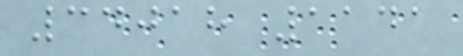34018 1141
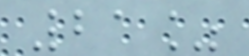21%
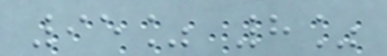95% 8%
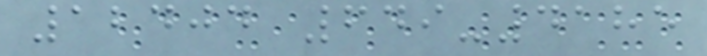12404 649-4185
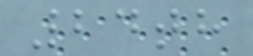24th
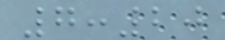7:20
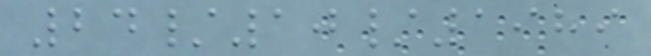24/10/1989
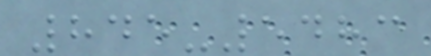845-5483
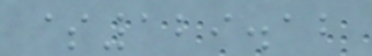$129.12
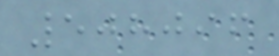508096
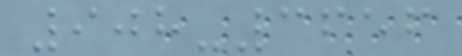908-3656
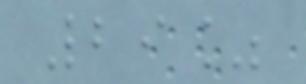29%
